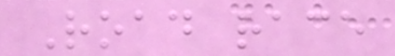Road race
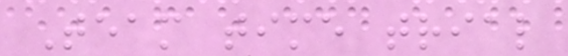Team time trial
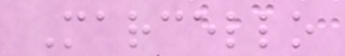Marcello
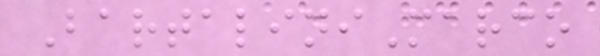BartaliniMarco
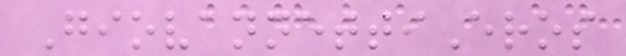GiovannettiEros
